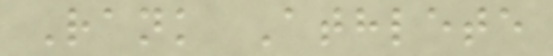Rank Athlete
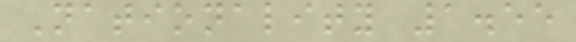Nationality 1.55
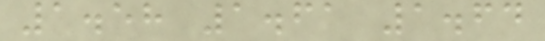1.58 1.61 1.64
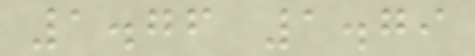1.76 1.79
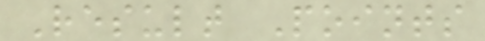Result Points
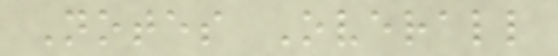Notes Overall
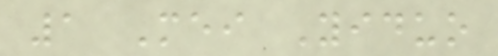1 Mei Yiduo
